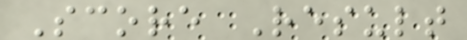Score Result
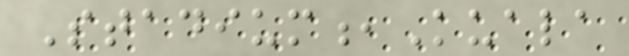Stadium,Kuala
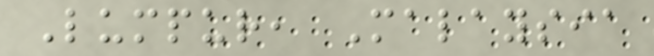Lumpur, Malaysia
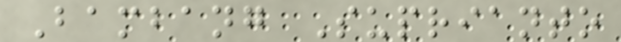Bambang Suprianto
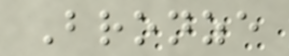Bronze
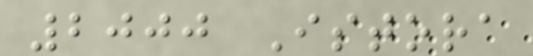2000 Istora
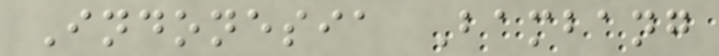Indonesia Bambang
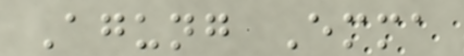Agung Emma
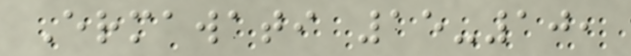Ermawati 15-10,
